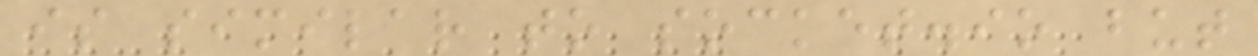is similar to socket.io but
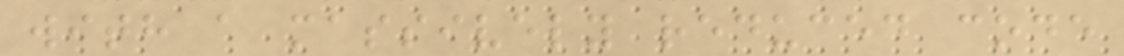with a massively reduced code
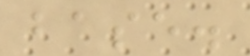base.
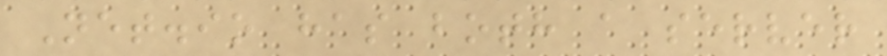Net.io has both a server
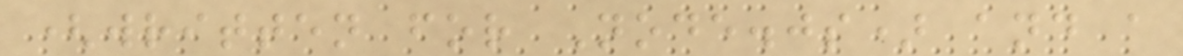(written for Node.js) and a
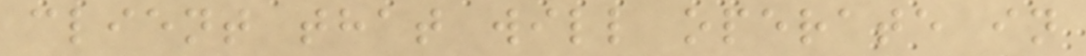client that will operate in
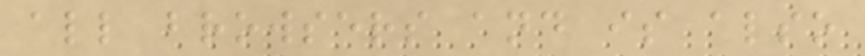all browsers and is also
